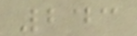243
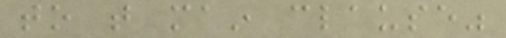to that main clause"
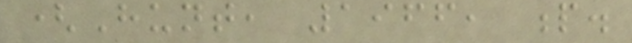(Hunt, 1966, p.
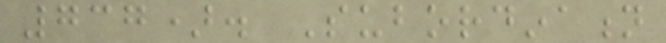737). Subordination
